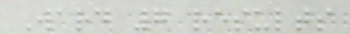Ward 7 results
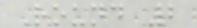Round 2
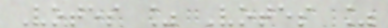Votes % Votes %
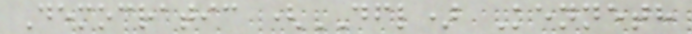Democratic (DFL) Kenneth
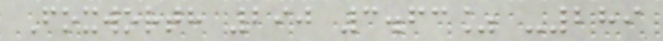Foxworth 290 3.63% -289
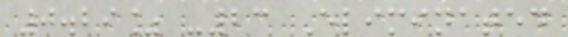0.29% -23 Eliminated
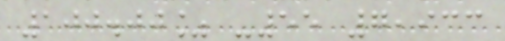100.00% -55 7,933
